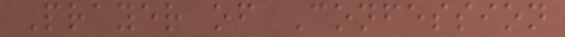Prayer of Confession
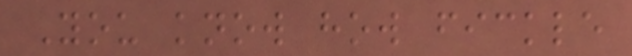You know how fickle
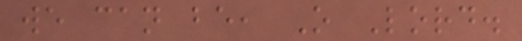we can be, O Lord.
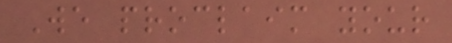We proclaim your
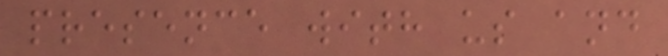presence with us and
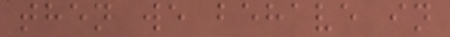then we behave in
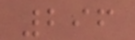296
